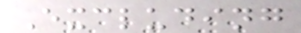Excluding
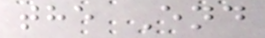the End
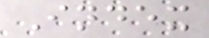Index
